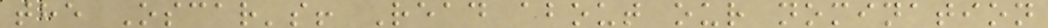the Oscar's! Read about our nomination
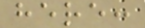here:
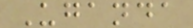Uganda
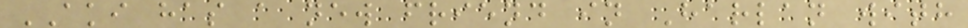AKI has a new friend in Harlan with
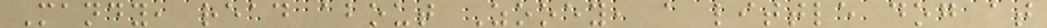Mandy, read about Zooey, a little dog at
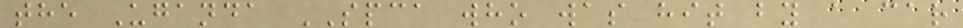the Uganda SPCA who was hit by a car
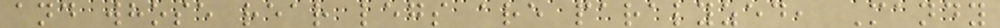and whose rear legs are paralyzed, Mandy
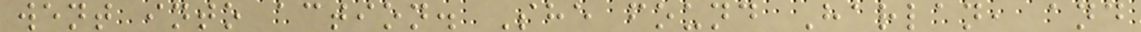went into action. She found Harlan, and
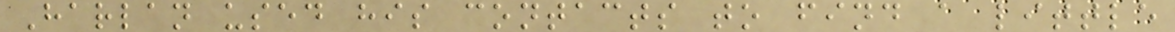Harlan used his contacts to find a little
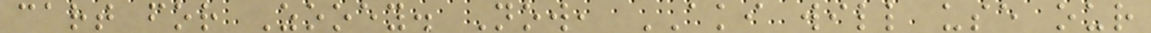cart for Zooey. Now, AKI will use our
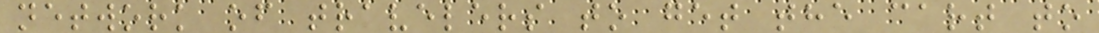network of travelers to get the cart to
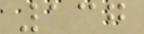137
